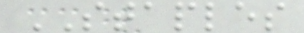STAPLES
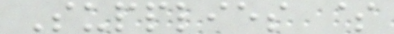Supplies $
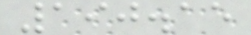190.15
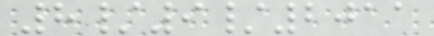8/9/2011
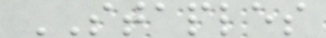STAPLES
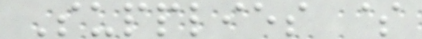Supplies $
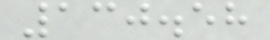130.58
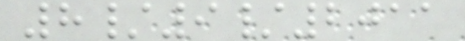8/9/2011
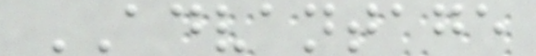ADVANTAGE
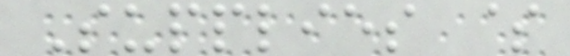Supplies $
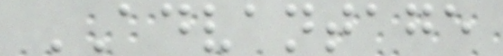ADVANTAGE
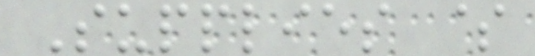Supplies $
